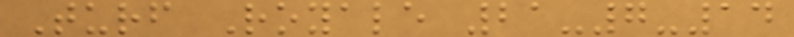Turf Royale 21-7-14
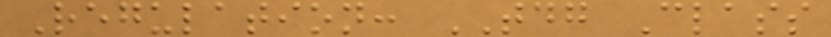Regulation: TDG Class
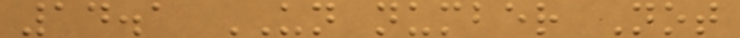14.1 UN number Not
